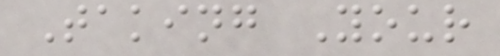Taking Your
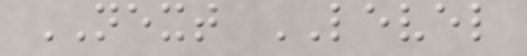NEXT LEVEL
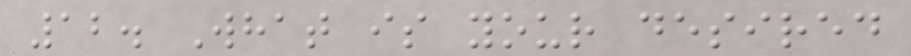12. What is your desired
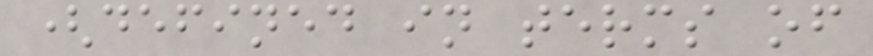(defined in terms of
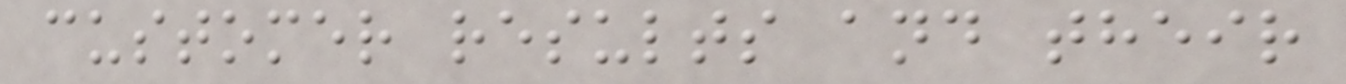customer results and their
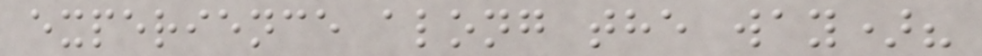experience along the way)?
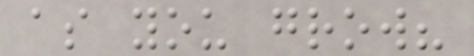as you grow?
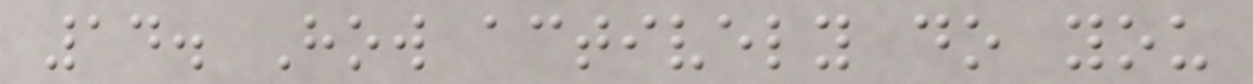14. How actively do you
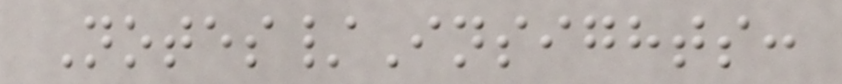Notes/Insights:
